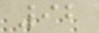92
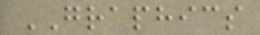GRAPHICS
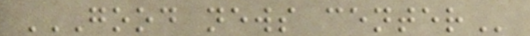GOOD NEWS CENTER
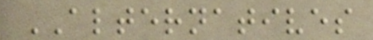ALTERNATIVES
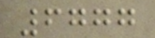6777
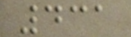431
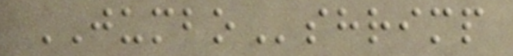JUMBOshrimp
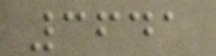3641
